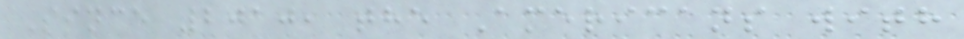Since 2010, the Americans with
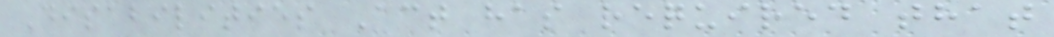Disabilities Act has required that
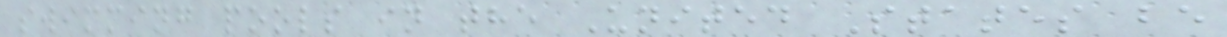swimming pools in the United States be
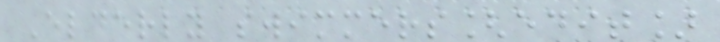Elderly swimmers[edit]
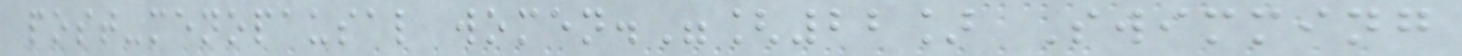post-menopausal women."[22] Swimming
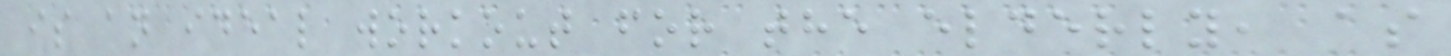is an ideal workout for the elderly, as
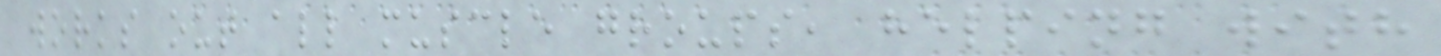works out all muscle groups, helping with
